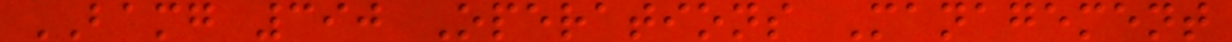BAMG 390 Operations Management
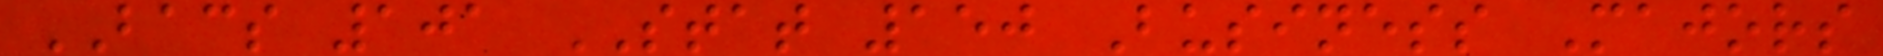BACS 101 STAT 150 Business Majors
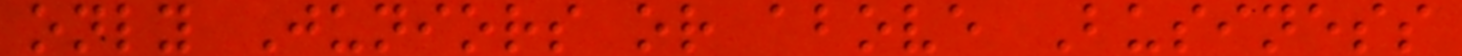only Juniors or above Business
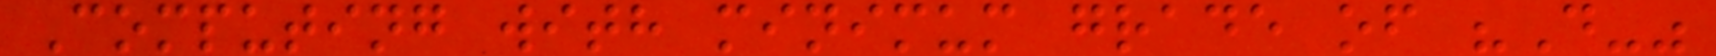Computing with minimum grade of "D-"
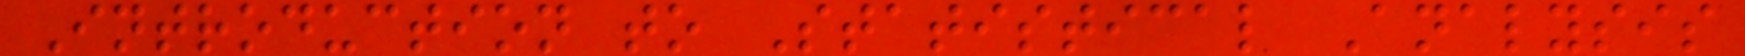Introduction to Statistical Analysis
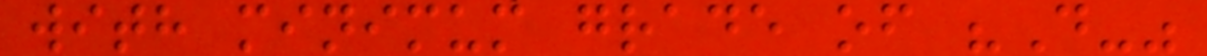with minimum grade of "D-"
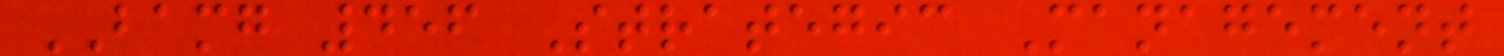BAMG 456 Strategic Management
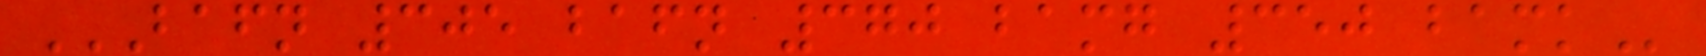BAFN 305 BAFN 370 BAMG 350 BAMK
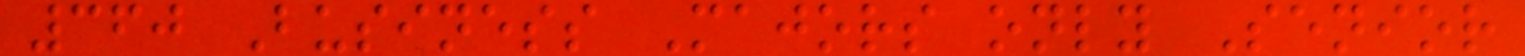360 Business Majors only Senior
